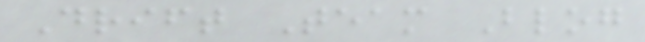Drift Team Blog
